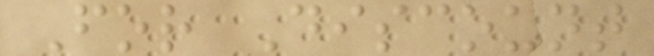For Discount
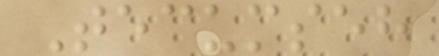Tecumseh
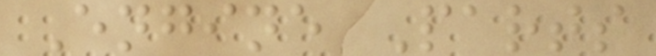Engine Parts
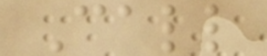Call
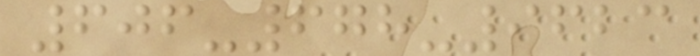606-678-9623
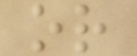or
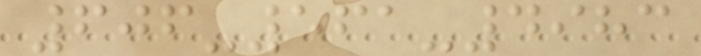606-561-4983
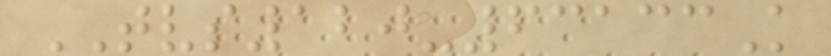TVS120-63133K
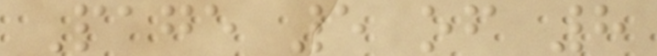Page 5 of 8
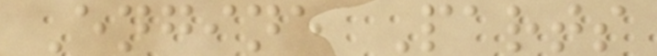Engine Parts
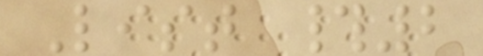List #2
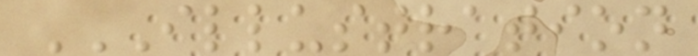ILLUSTRATION
